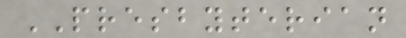PRESBYTERIAN
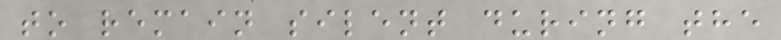to remain silent during the
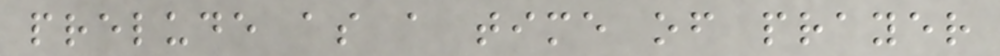prelude as a time of prayer
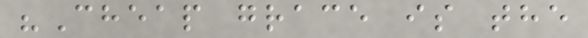"Cheap grace is the
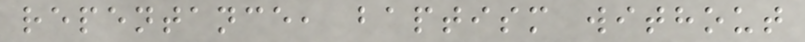repentance, baptism without
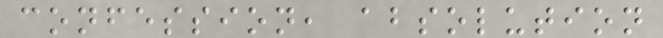confession, absolution
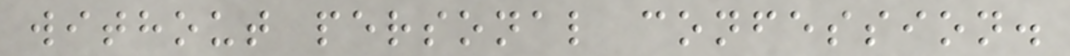without personal confession.
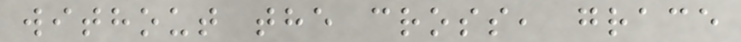without the cross, grace
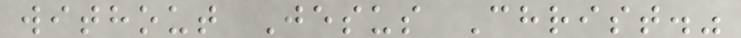without Jesus Christ."
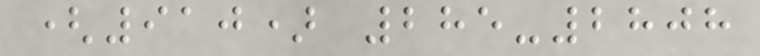(910) 285-2808
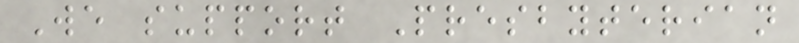We support Presbyterian
